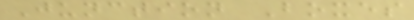Junction Boxes
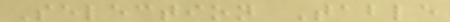Selection Table
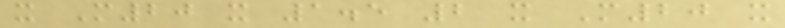x M20 x 1.5 2 x M20 x
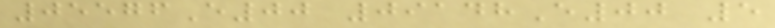05576E00 09148E00 5
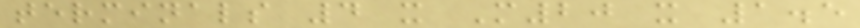terminals 4 x M20 x 1.5
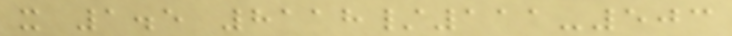x 1.5 8118/111-503
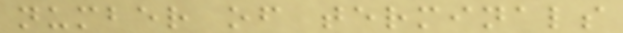number of terminals
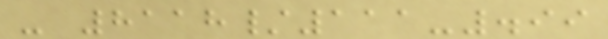- 8118/111-.99
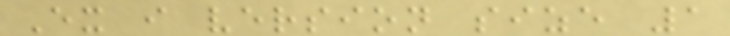Ex i version size 1
